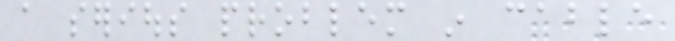a serious problem in cable
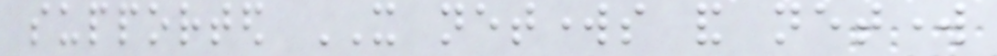supported IT networks and network
